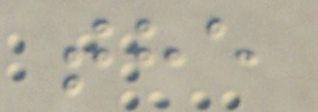the
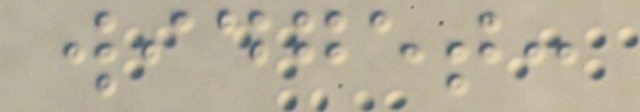widget:
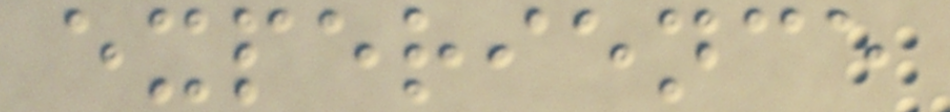experience
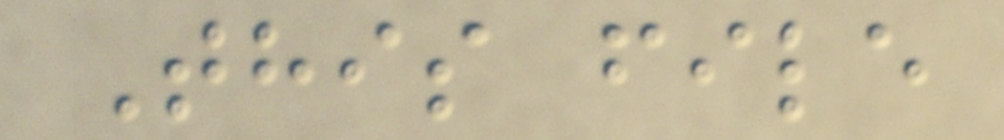This file
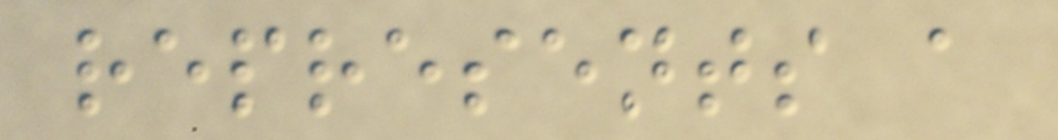represents a
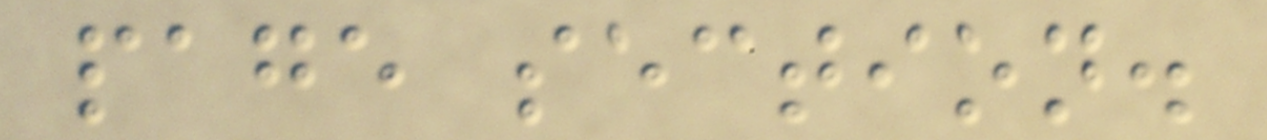page section.
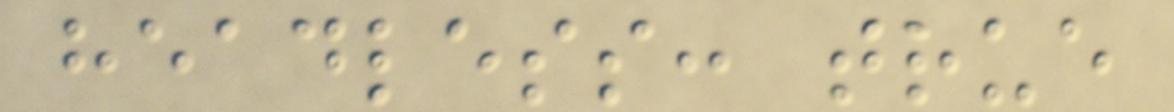headless: true
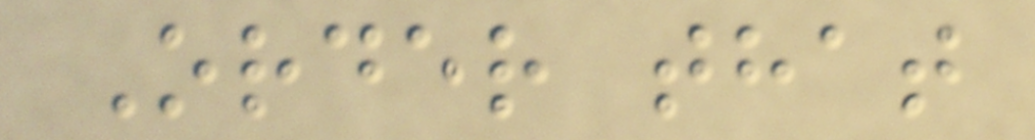Order that
